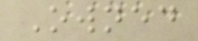Owned
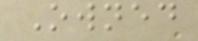Owned
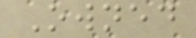Owned
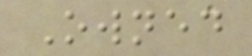Owned
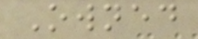Owned
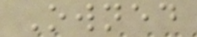Owned
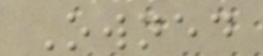Owned
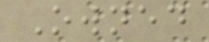Owned
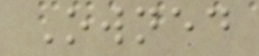Owned
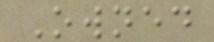Owned
